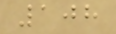108
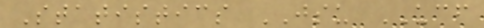Statistics JSU UCF
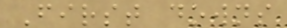First downs
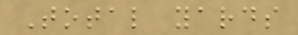Total yards
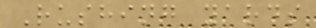Rushing yards
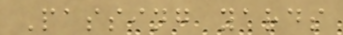Passing yards
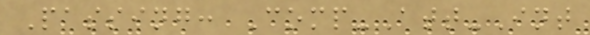Passing: Comp-Att-Int
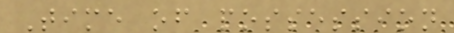Time of possession
